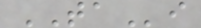TAi
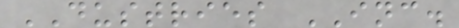DUSTRIES INC.
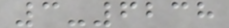3-6238
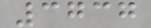3737
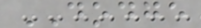DODGE
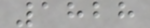1828
